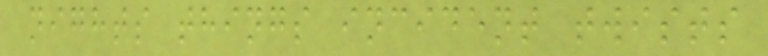nights things incident twists
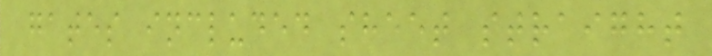gates included sheet straight
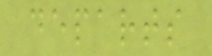departs
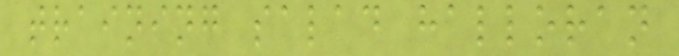training salad halloran
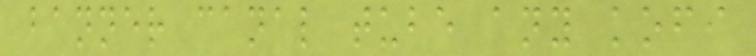banner canal tube any kofi
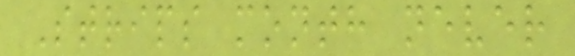Strips month never
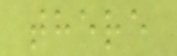there
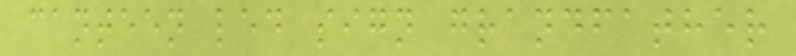canteen led sign grandfather
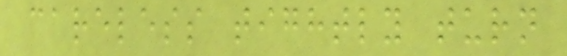careless tightly turn
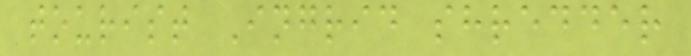tourist Ingrid shredder
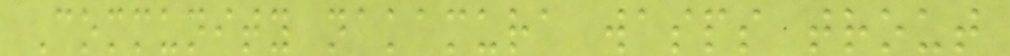Community nakamura wasps trout
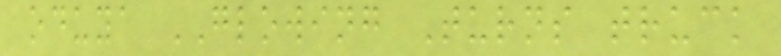oduya GLOWING Turns truck
